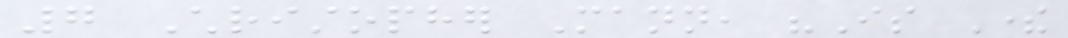7 Christopher Mann, "Is There
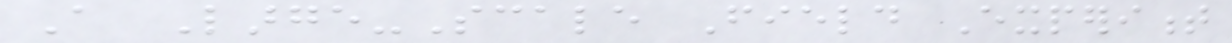A Large-Scale Field Experiment
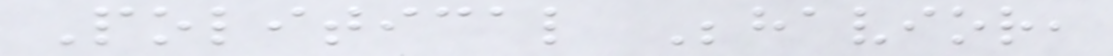Political Behavior,
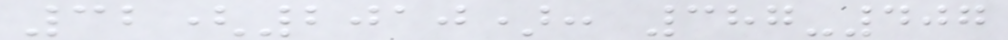32(2010): 387-407
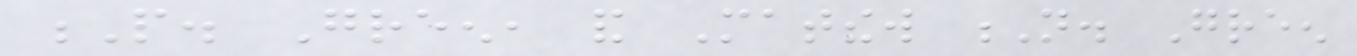P. Green, and Matthew N. Green
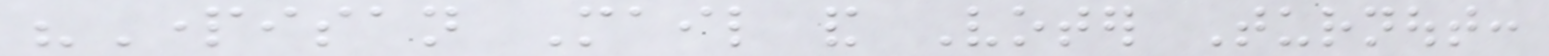"Partisan Mail and Voter Turnout:
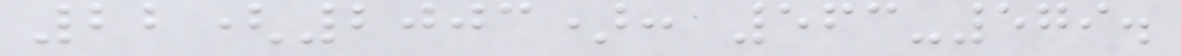22(2003): 563-579.
